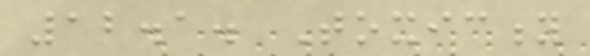12.1. Toxicity
